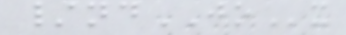/ndJOx
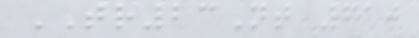TR23Nt 610
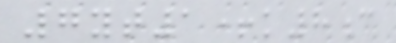7yt1+k8c
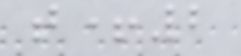t+2
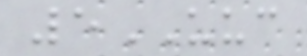5UUC
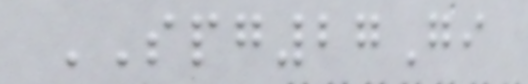SPG27Gi
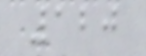120
